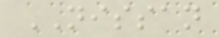NISSAN
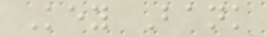Key Bank
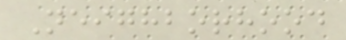Neighborhood
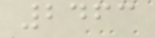2463
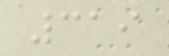319
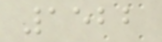1522
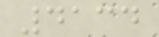4134
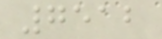7512
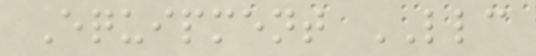Equipment LLC
